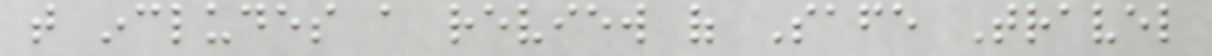that includes a review of Safe Travel
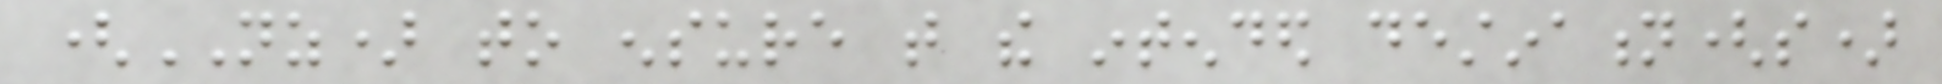(NZ) to ensure that the intended destination(s)
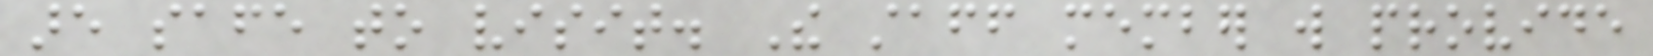are safe to visit. The staff member will provide
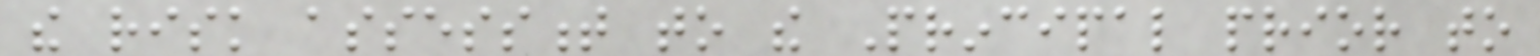the risk assessment to the Principal prior to
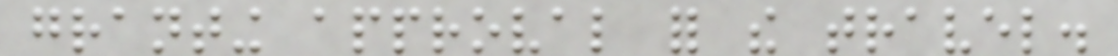granting approval for the travel.
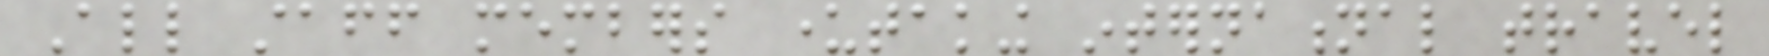All staff members undertaking international travel
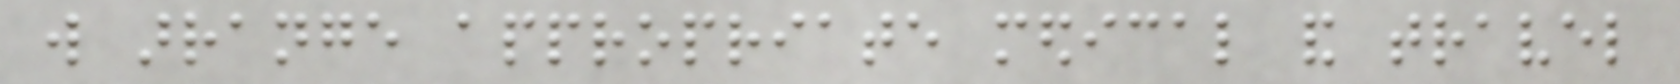will arrange appropriate medical and travel
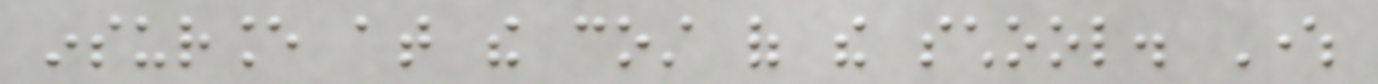insurance at the cost of the school. Where
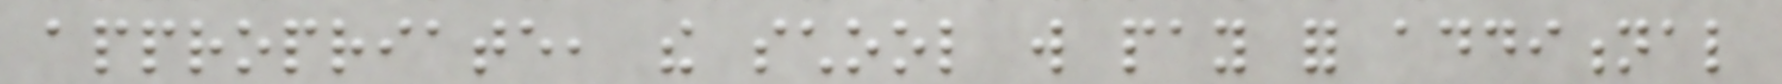appropriate, the school will pay for additional
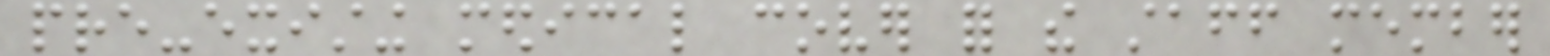pre-existing medical cover for the staff member
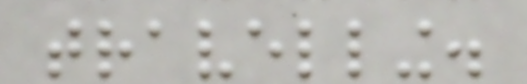travelling.
